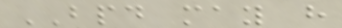BPD may have
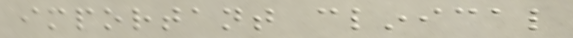important clinical
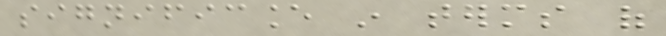significance in terms of
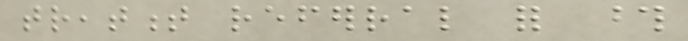treatment referral for those
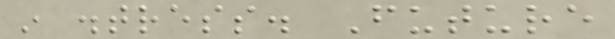in distress. Future
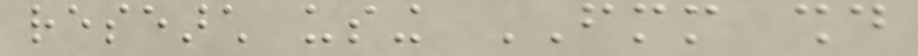research using FMM should
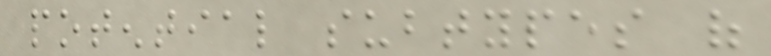potential subtypes of
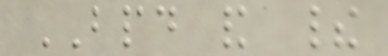BPD and their
